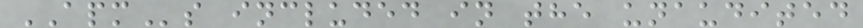APMs included in the unaudited
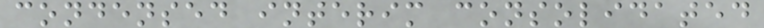condensed interim consolidated
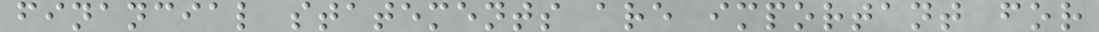financial statements are important for
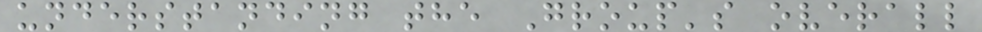understanding the Group's overall
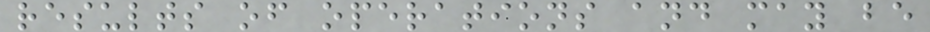results of operations and may be
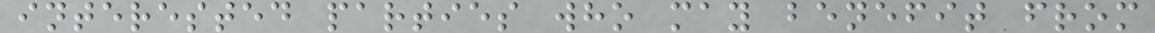interested parties who may benefit from
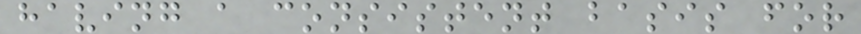having a consistent basis for
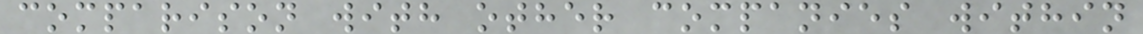comparison with other companies within
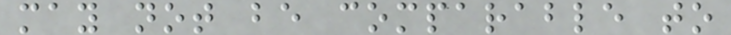may not be comparable to
